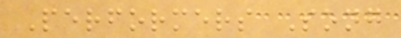Performers Song
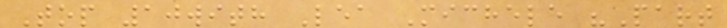Top 10with Lea Michele "Part
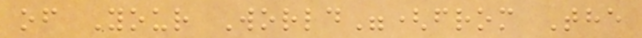of Your World"(from The
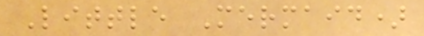Little Mermaid)
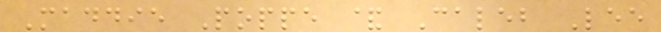Maddie Poppe & Caleb Lee
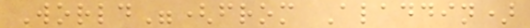World"(from Aladdin)
